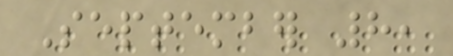September 8,
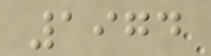1974
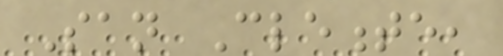San Clemente,
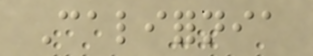California
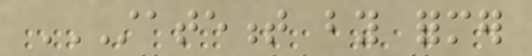STATEMENT BY FORMER
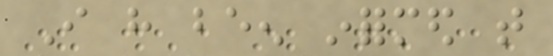I have been informed that
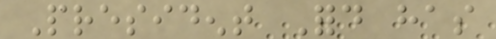President Ford has
